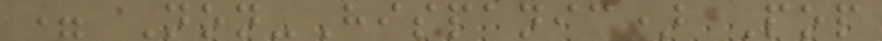= Non-Hispanic) Pop
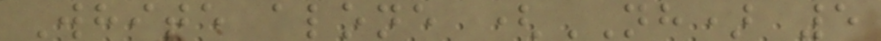White alone (NH) 5
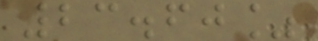23.60%
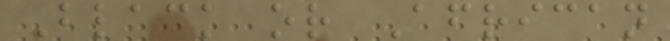Black or African
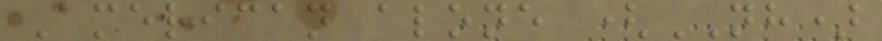American alone (NH)
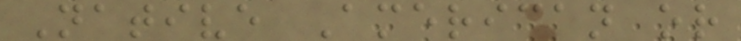Native American or
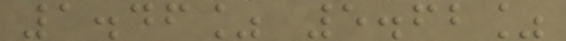1.46% 5.62%
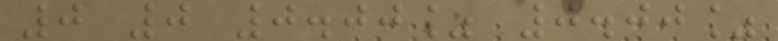0 0 0.00% 0.00%
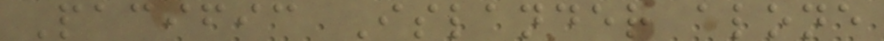Pacific Islander alone
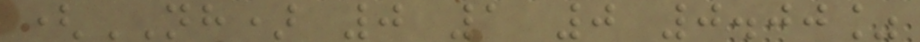(NH) 0 1 0 0.00%
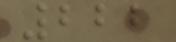222
